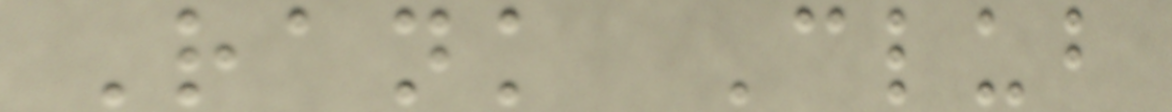Rank Club
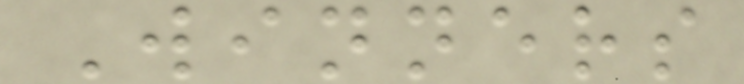Winners
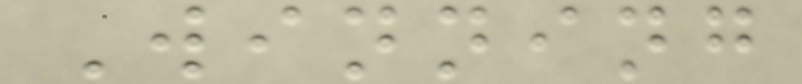Winning
